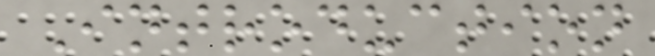Introduction
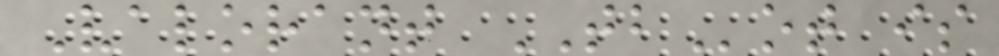Valorant TBot is
